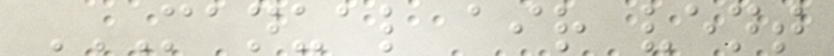MANUAL AIR VENT
